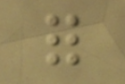for
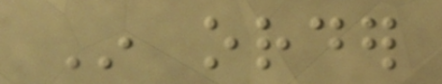In order
